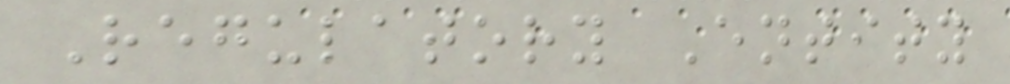Regulatory Entity
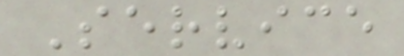Service
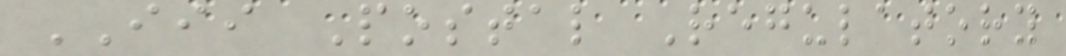III Postal Regulatory
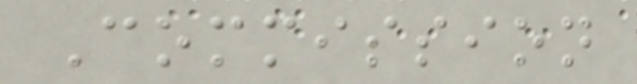Commission
